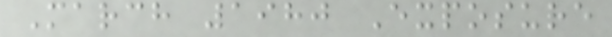March 1980 Exposure
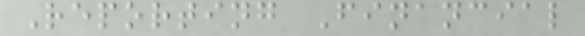Reporting Financial
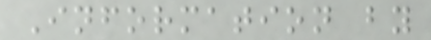Information by
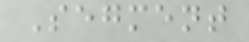Segment
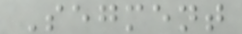Segment
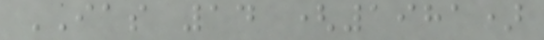IAS 14 (1981)
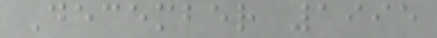December 1995
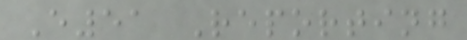E51 Reporting
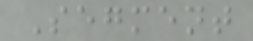Segment
